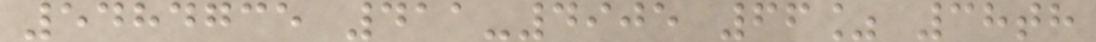5484735 411-4905 66% 38th
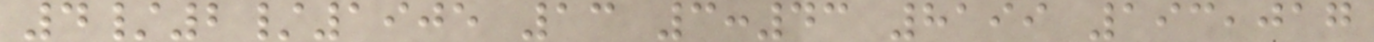4/2/1905 13 3:43 8199 193,017
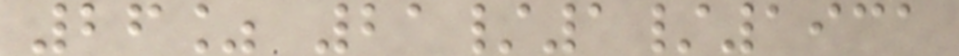26% 21/1/1931
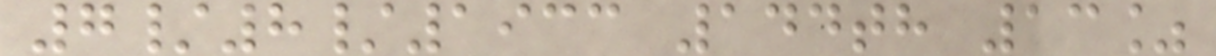7/8/1933 144th 13%
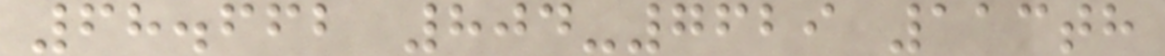68.662 804-7629 113th
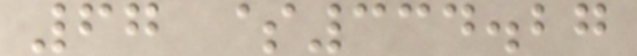67 $334.27
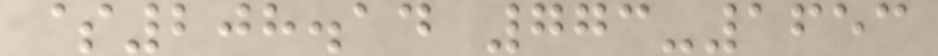$208.14 773-1653
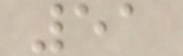51
